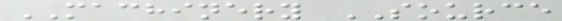MACHINERY SOURCE
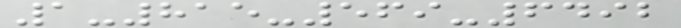1-815-569-6492
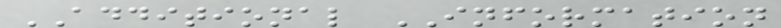ADDITIONAL INFORMATION
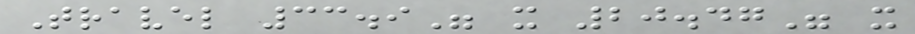Travel 33.9" x 20.47" x
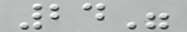24"
